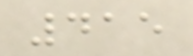415
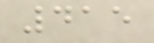415
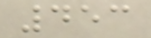453
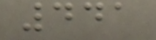441
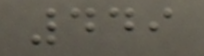449
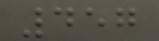457
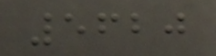5620
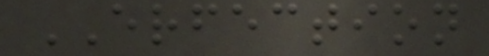ERFECTION
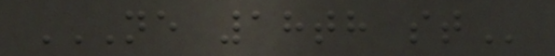NE 18TH ST
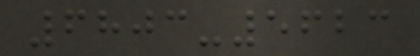6803-5623
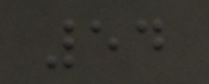54
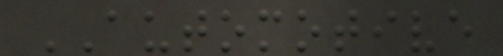AUTOMOTIVE
